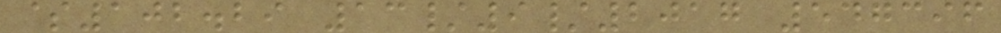$102.29 13/9/2017 547396
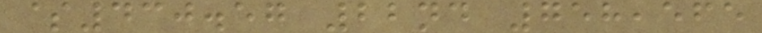$430.57 22nd 758,565
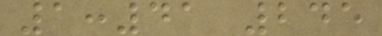1:41 245
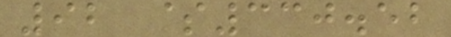92 $330.52
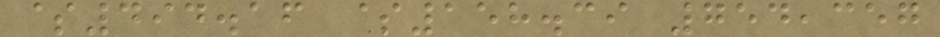$494.16 $158.39 754,357
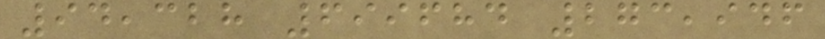94,328 699684 273,946
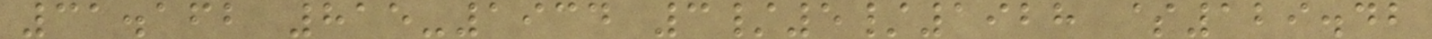31.162 815-1934 3/5/1928 $129.42
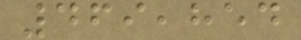469,854
